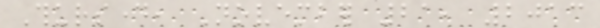Thursday, November 21, 2013
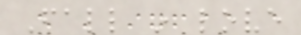Fall in love
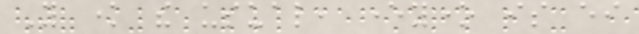You know the usual, everyone is either
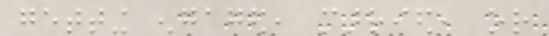getting engaged, married, or
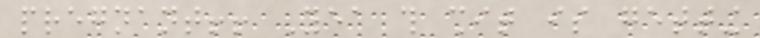pregnant!! Yea this shit is getting
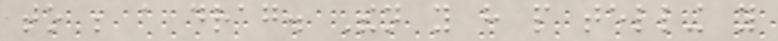to be a drag. Then you have people telling you
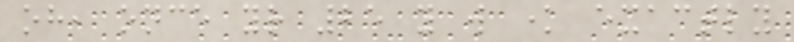oh, once your 25 you will know exactly
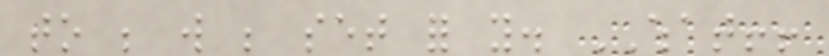to be will be set for you. WHAT!!
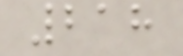218
